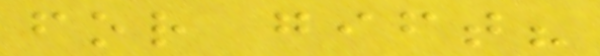for gift?
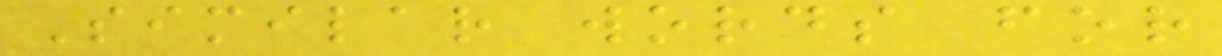Similar words for
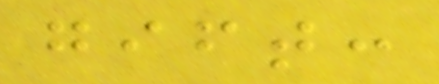gift:
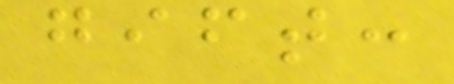gift:
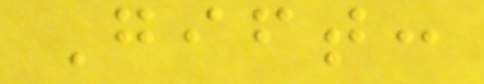Gift:
